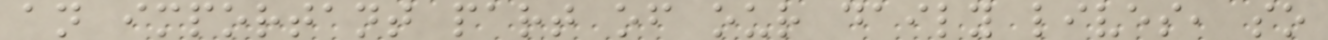an important part of our daily lives, so
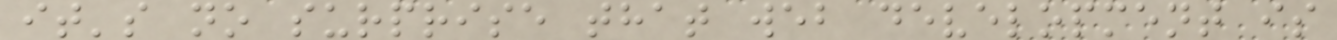it's no surprise that web development is
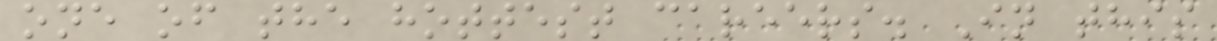one of the hottest careers. In this
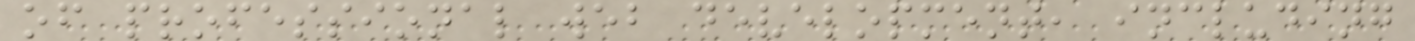of professional web development, including
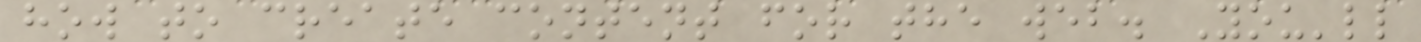how to create content for the web. You'll
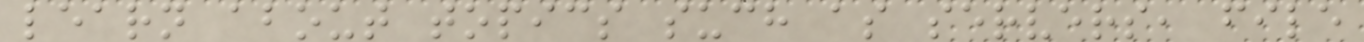learn about topics such as servers, file
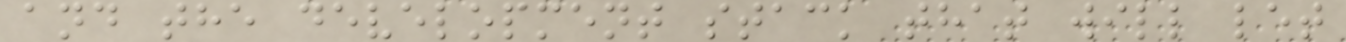and the development stack that will let
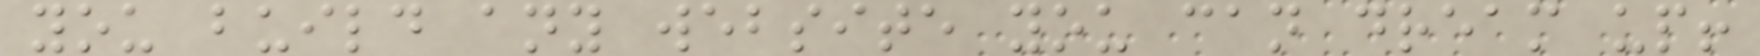you build any website you can dream up!
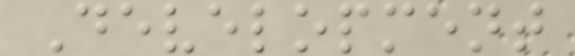Development
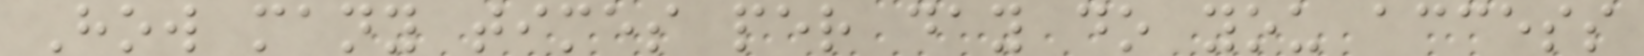How many times per day do you access
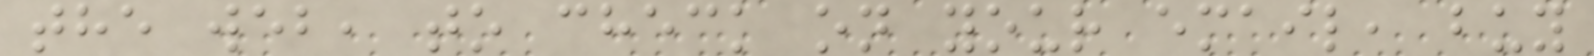the web, to check on your email, buy
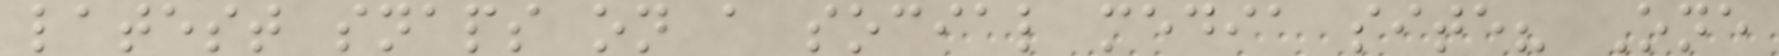latest snaps on a social media site? One
